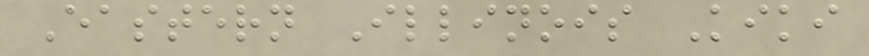Eastern Illinois Kiki
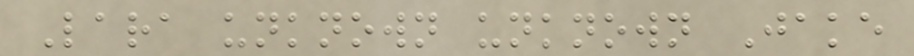Lara unknown unknown Jake
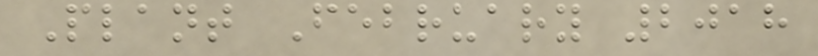Plant February 2018
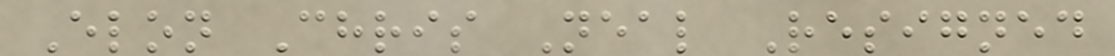Elon Chris Neal Resigned
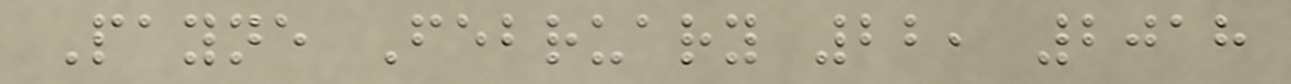Payne February 22, 2018
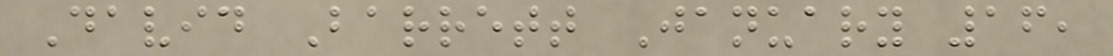David Barrett January 16,
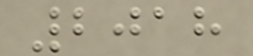2018
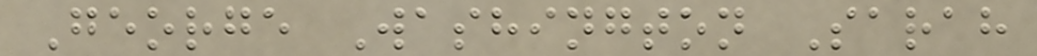George Washington Sarah
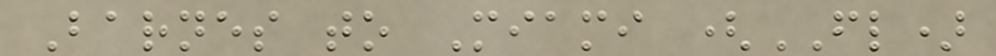Barnes to Miami (FL)
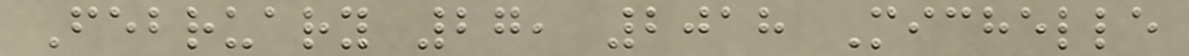February 27, 2018 Michelle
